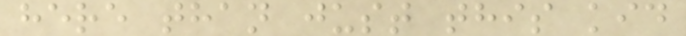here than just this kid
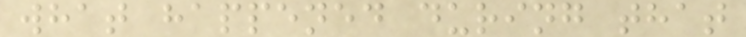what happened during that
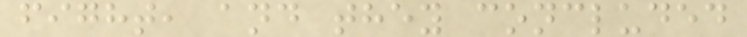fight, and they concluded
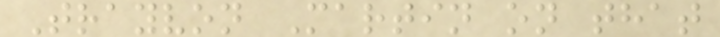Trayvon Martin on that
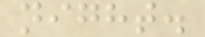night.
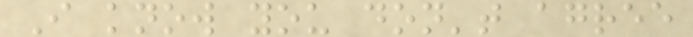I know you don't agree
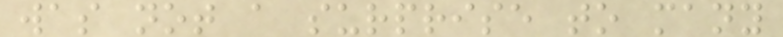was not a surprise to many
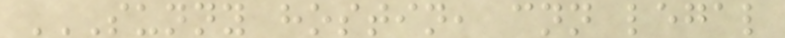SUNNY HOSTIN, CNN LEGAL
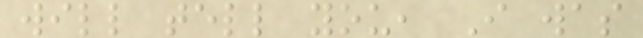will tell you, I was
